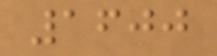1600
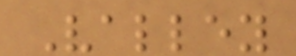Valley
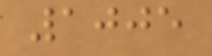1005
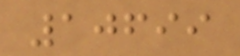10699
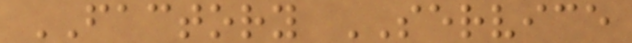FACTORY SERVICE
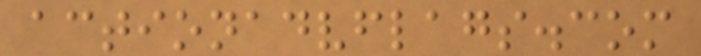actionadvflags.com
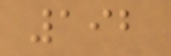192
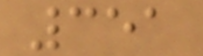351
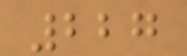227
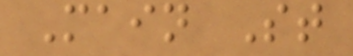Main St
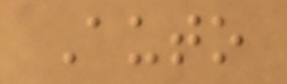Auto
